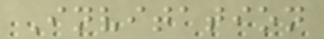Invitation
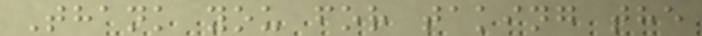Thank you for taking the
